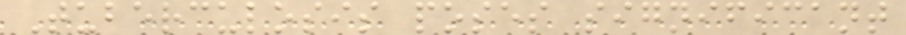Tuberculosis poses significant
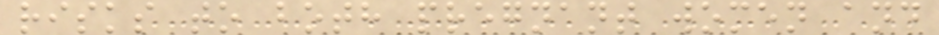risks to both pregnant women and
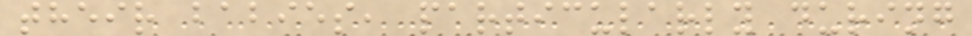their babies, particularly during
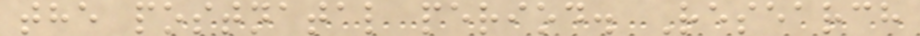the postnatal period. Research
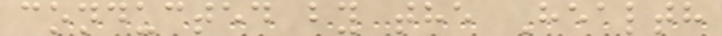conducted by the Health
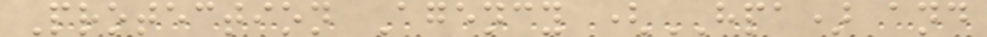Protection Agency (HPA) and
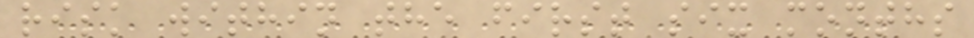risk within the first six months
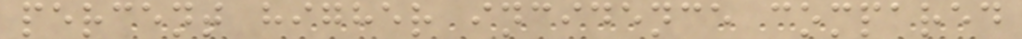percent higher incidence compared
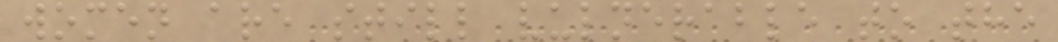women are still vulnerable to the
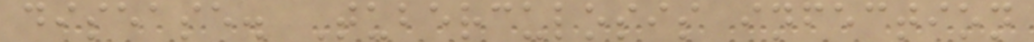disease. Tuberculosis infection
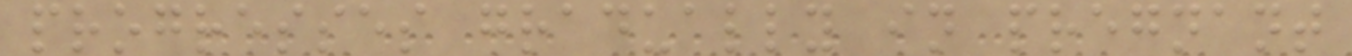progresses gradually in pregnant
